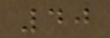40
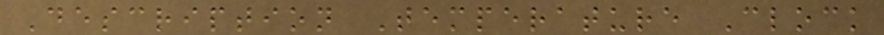Description Temperature Clock
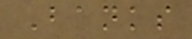Banks
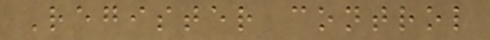Register control
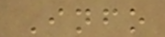Info
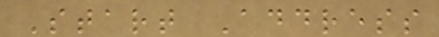Start Address
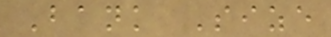Bank Size
